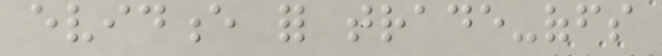evidence for trade-offs
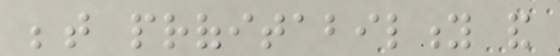between profitability and
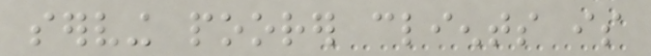serving poorer clients is
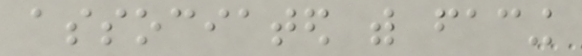associated with facing
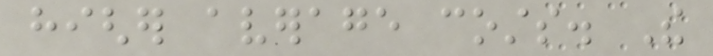higher average costs. The
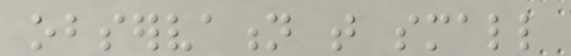observation that small
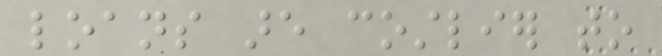loans are costlier to
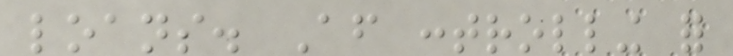loans. After controlling for
